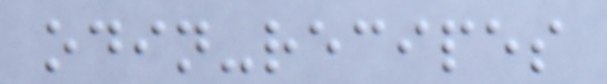odin-recipes
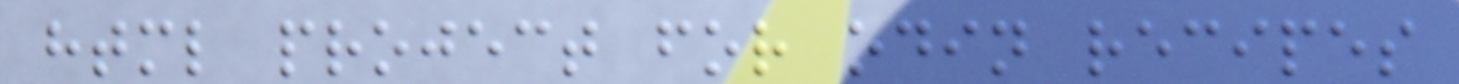html project for odin recipes
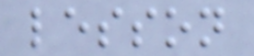lesson
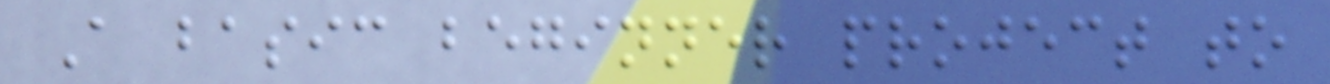A basic beginner project to
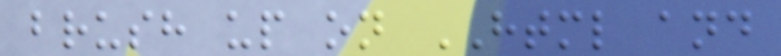brush up on HTML and
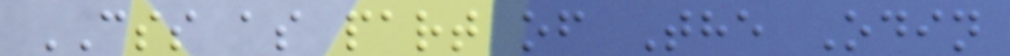CSS as part of The Odin
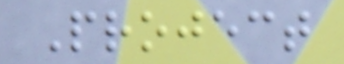Project
